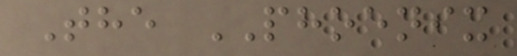The PHOENIX
